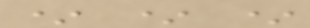* * *
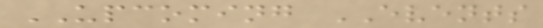UPCOMING EVENTS
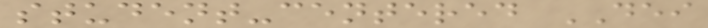student-centered DEI
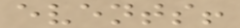events!
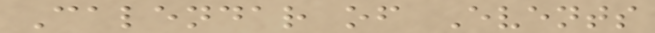Calendar of Events
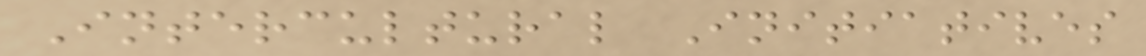Intercultural Initiatives
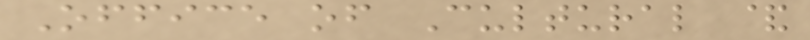Office of Cultural &
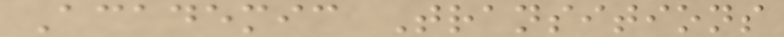Academic Transitions
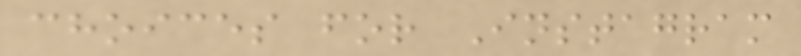choices for Instagram
